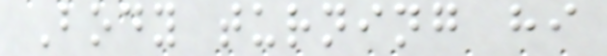Body turning hi
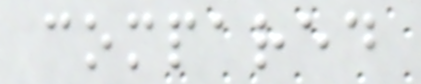compared
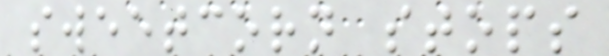sweetcorn stops
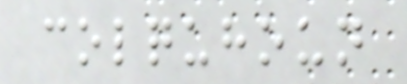colquhoun
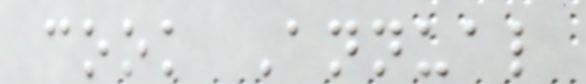cook Annual
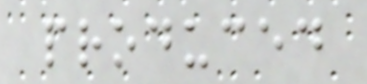produced
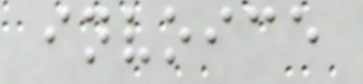invoice
